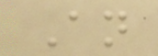An
